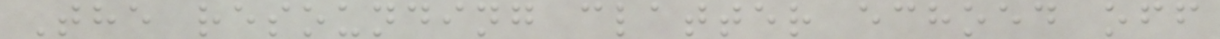The resounding clatter echoed off
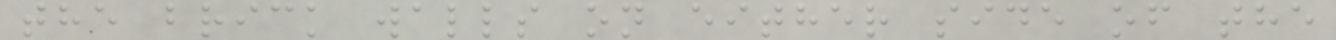the brick walls on either side of the
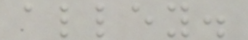alley.
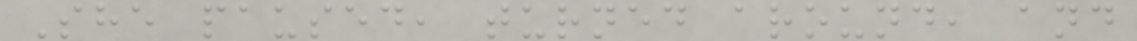She paused, turned around, and
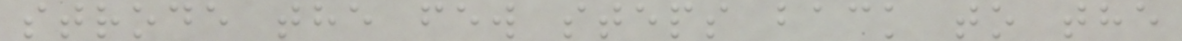strode the few steps back to the
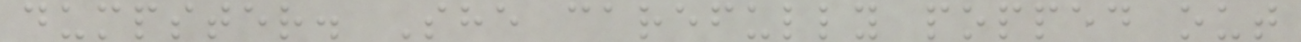dumpster. She carefully popped out
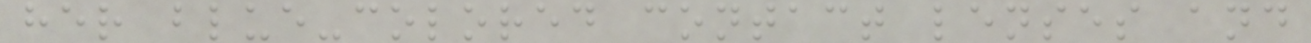her blue-colored contact lenses and
